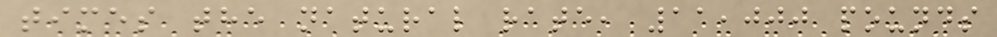times the natural rate, 11,000 pounds
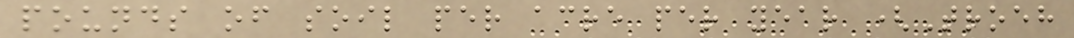pounds of soil per acre per year (Troeh
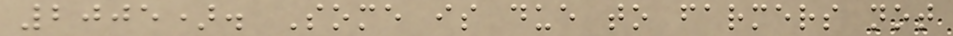2005). Some is due to farmers not
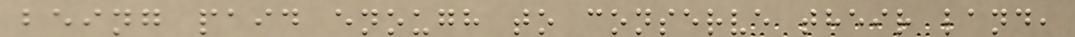being paid enough to conserve their land,
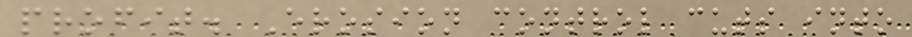profit. Erosion control cuts into
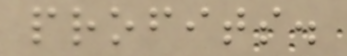profits.
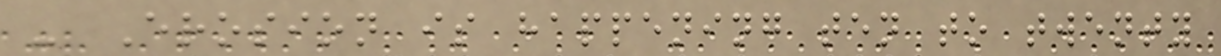- Erosion is happening ten to twenty
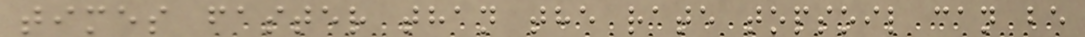times faster than the rate topsoil can be
